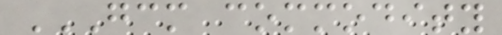GCM COMMODITY
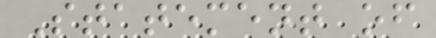Statement of
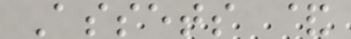Assets &
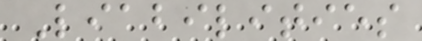Liabilities
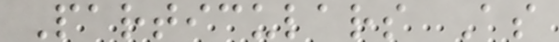Particulars As
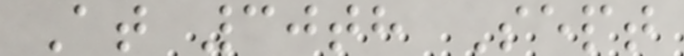At 30th Sept
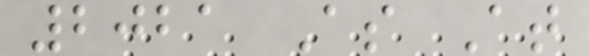2021 As At
